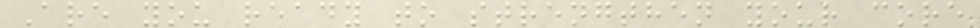Are you ready to strengthen your core
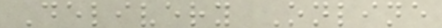Delivery Online
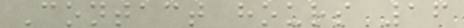Contact hours 16
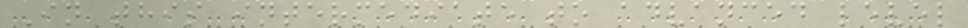In this intermediate to advanced level
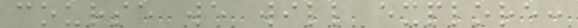course we will explore:
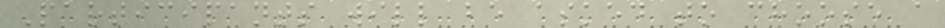Participants will be asked to choose a
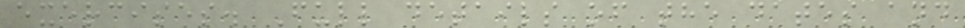exercises. Full details of the dates and
